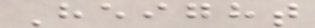Height
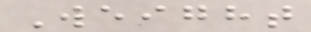Weight
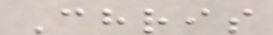Chris
